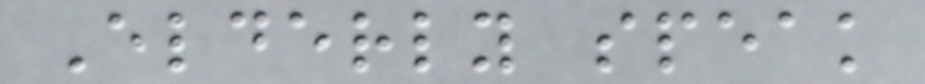Elderly speak
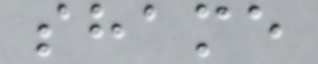shame
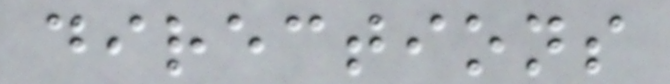directions
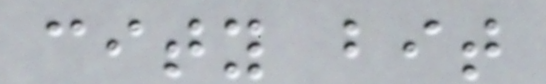city bit
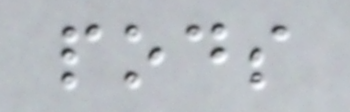pods
